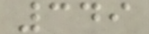349
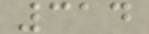314
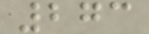273
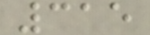315
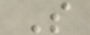S
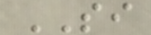SI
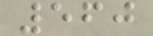560
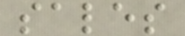sales
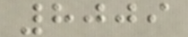8009
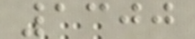1300
